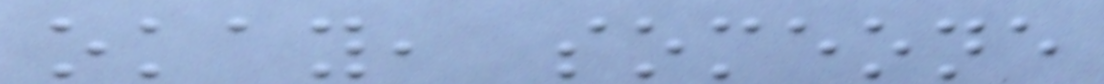okay, someone
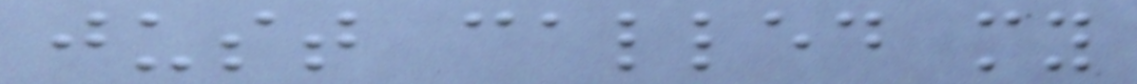just called my
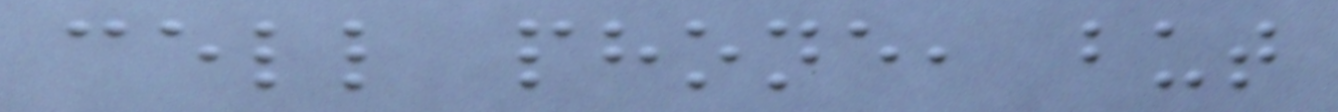cell phone, but
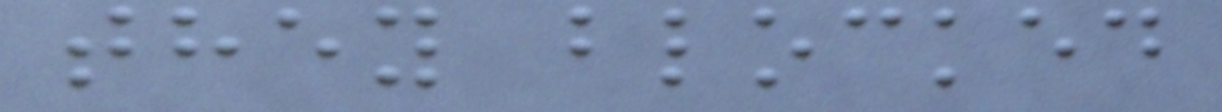they blocked
